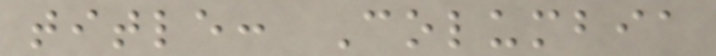title: Columbia
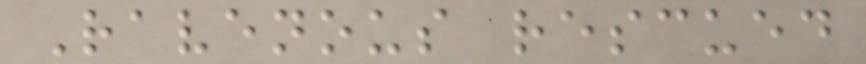Ravenous rescued
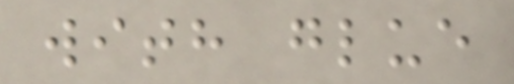with glue
